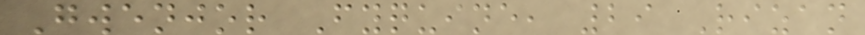Gwenjor Fyquine, 29 Rizan
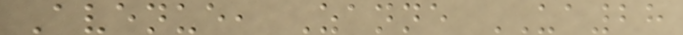Avenue, Zanne UA28
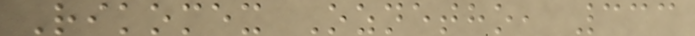Rikomex Oznetho, 333
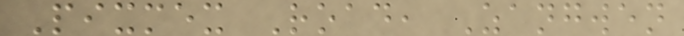Pixmex Road, Zangwen
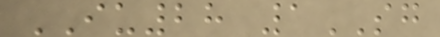IU28 1SG
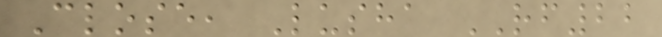Close, Lusha RF22
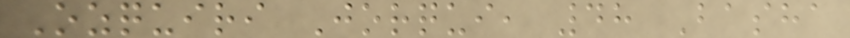Ozquiri Jorqui, 48 Basha
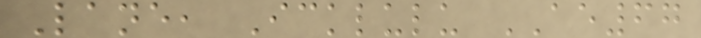Lane, Icklulu AE67
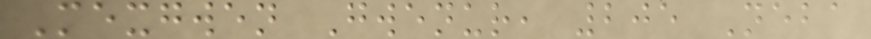Mexgwen Gwenur, 205 Neba
